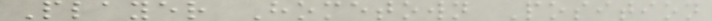Player Hometown Position
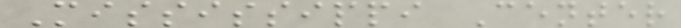Mississippi Center
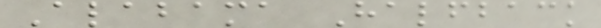Alabama Halfback
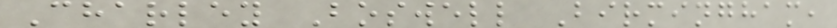Charley Boswell Birmingham,
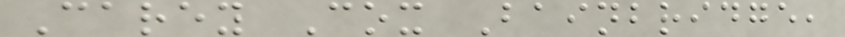Carey Cox Bainbridge,
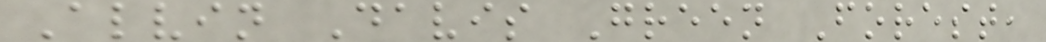Alvin Davis Green Forest,
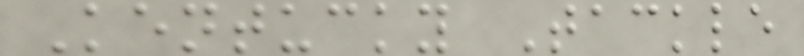Kentucky Tackle
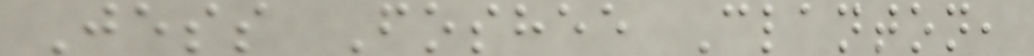Jess Foshee Clanton,
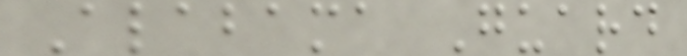Alabama Guard
